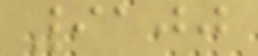9100
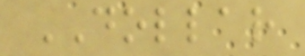DOLLAR
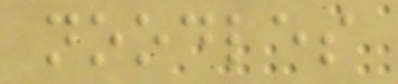noodles
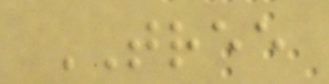TREE
